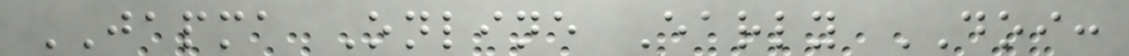JAPMA Online Early DOI:
